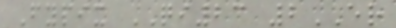Fypix QI23 2ER
